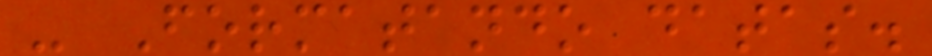- Formatando datas.
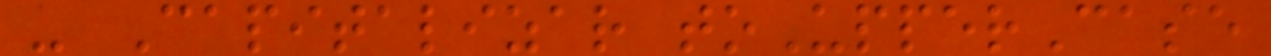- Capitalizar toUpperCase
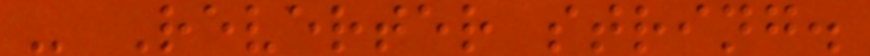- Reverter string.
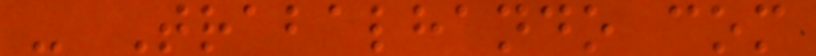- Trabalhando com
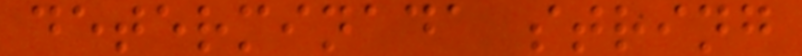determinada string
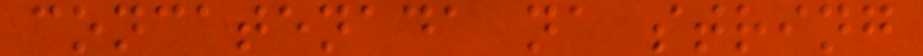concatenada na string
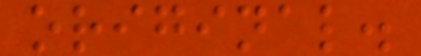original.
